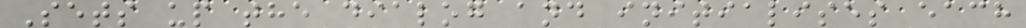Sets up the dialog and initialises each
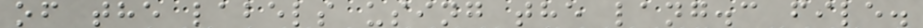of the labels using the lang.c file.
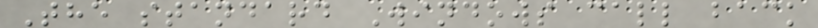The standard Windows call back
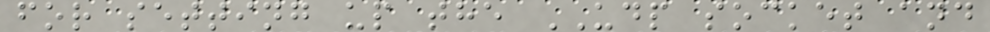for setting up the UDP socket and
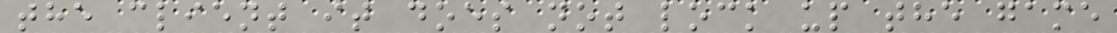the client it does not lock up the game
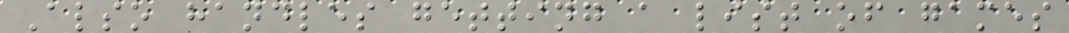Also handles getting a list of games
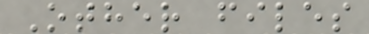Other files
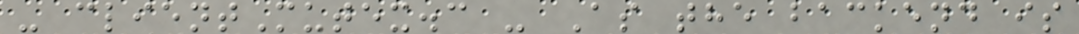- clientMutex.c - As the backend is
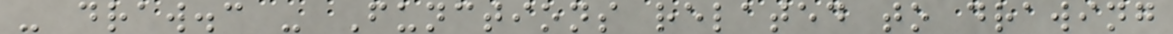- draw.c - Functions related to drawing
